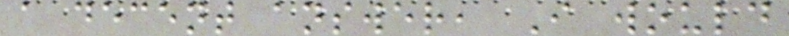a decent answer, I would
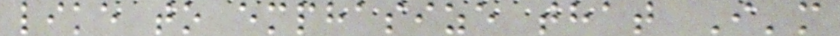like to emphasize that I'm
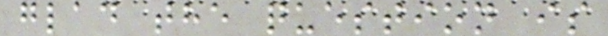glad the question is
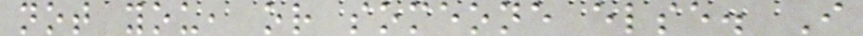not you, or someone else. I
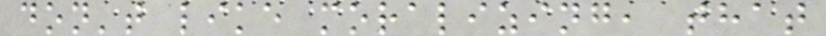don't like moralizing, that
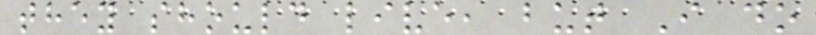they should live, but I do
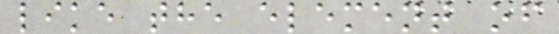like the element of
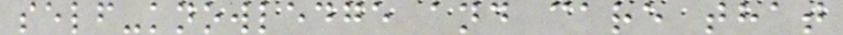self-knowledge and care that
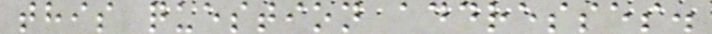this question addresses.
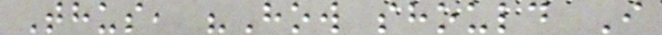Thus, "How should I
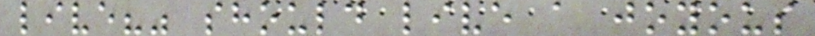live?" should live a joyous
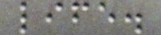life.
